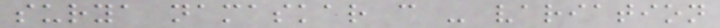surya namaskar c - variation
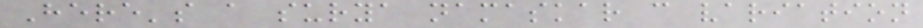Here's a surya namaskar c variation
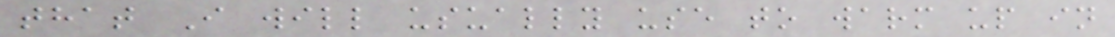that I will usually use to warm up in
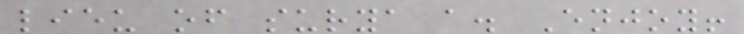lieu of surya a. Enjoy!
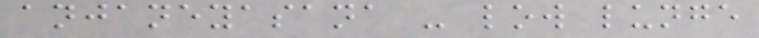anjaneyasana - low lunge
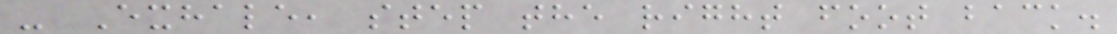- Exhale, step the right foot back.
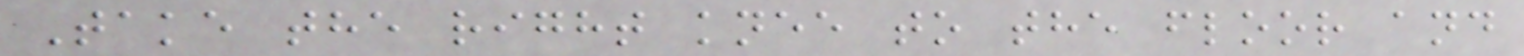Take the right knee to the floor and
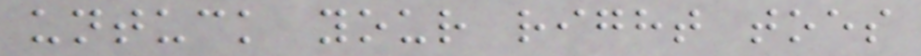untuck your right toes
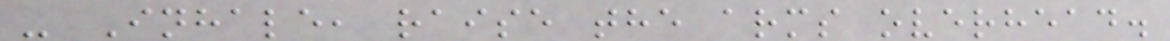- Inhale, raise the arms overhead.
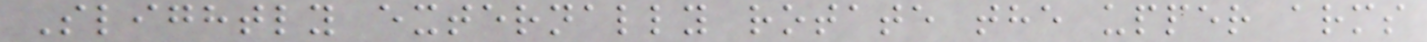Slightly externally rotate the upper arms
